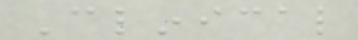Clinical
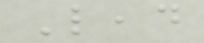Lead
